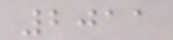2011
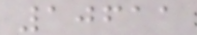10611
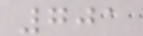701
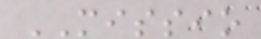MISSIO
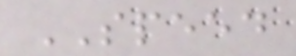SPEED
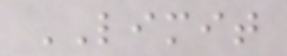LIMIT
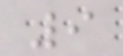9
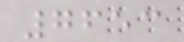7653
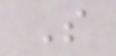S
